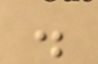.
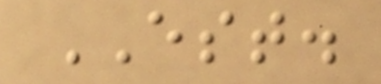EST.
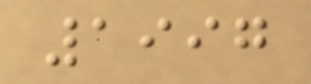1997
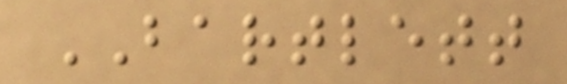BARTLETT
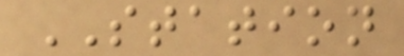STATION
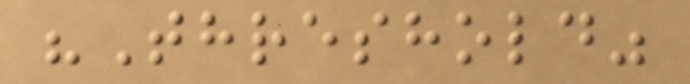"Threshold"
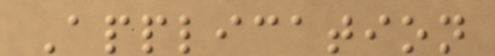Application
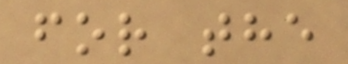for the
